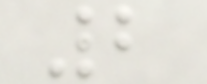2
